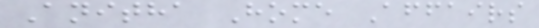Anitha Home Affairs
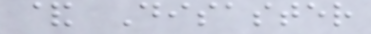& Disaster
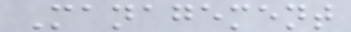Management
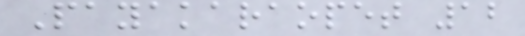Payakaraopet 12
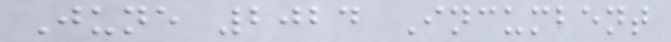June 2024 Incumbent
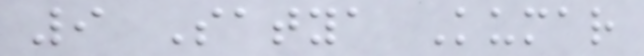9 Satya Kumar
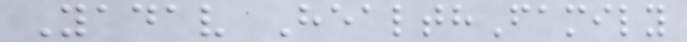Yadav HealthFamily
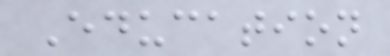Education
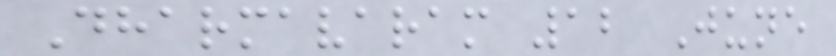Dharmavaram 12 June
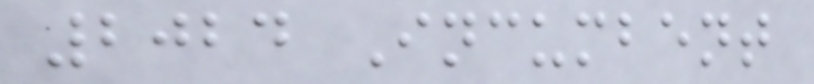2024 Incumbent
